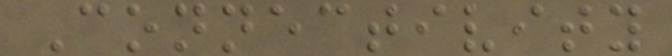Connectivity
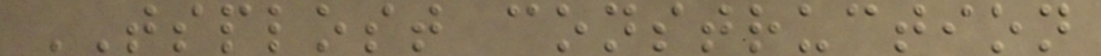TSPLOST construction
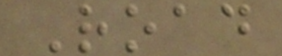Road
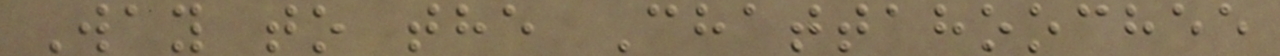Way to the Chattahoochee
